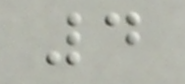4
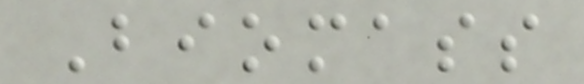Biomass
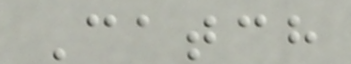Catch
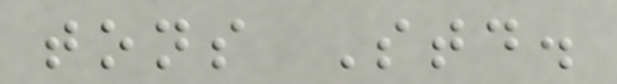tons Std.
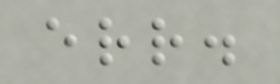err.
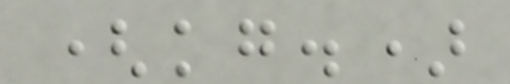(kg.)
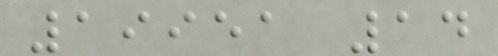19951 14
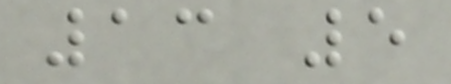13 5
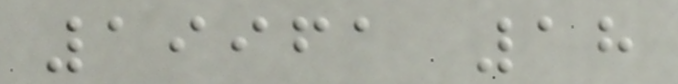19961 18
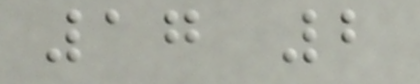17 2
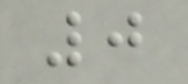0
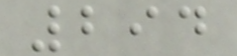294
